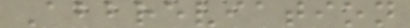Abbreviation
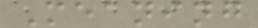Meaning
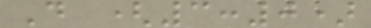D (3:0)
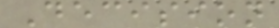Decision
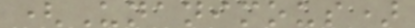(Unanimous)
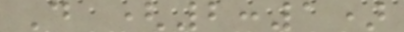D (2:1)
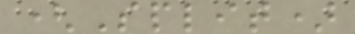(Split)
